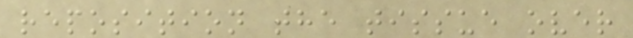reposition the tissue over
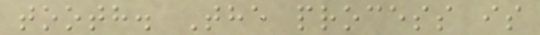tooth. The process is
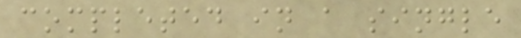completed in a single
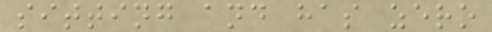sitting and has zero
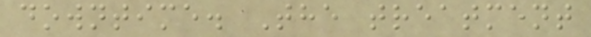downtime. The treatment
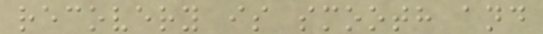recovery is smooth and
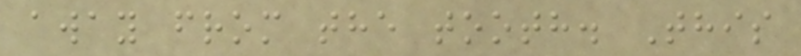away from the tooth. This
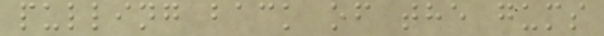pulling back of the gums
